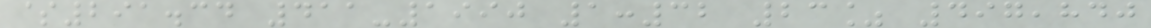$291.34 411-1990 1:32 23% 497,840
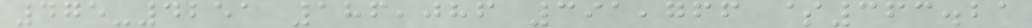475-4251 186,086 391,766 $363.21
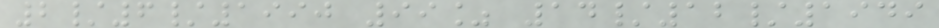2/6/1990 99% 14/12/1949
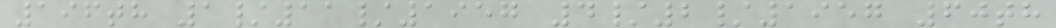196th 1/11/1957 4/2/1957 60th
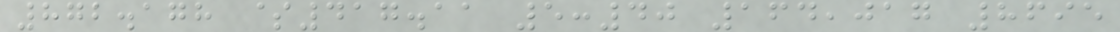872.178 $417.11 5:40 164,017 8695
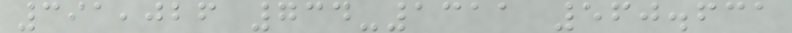391,026 734-1311 560.631
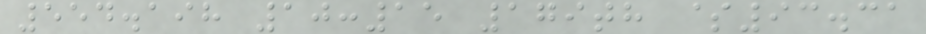554.198 10:15 179th $93.31
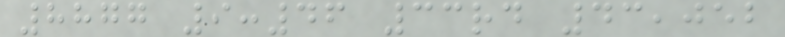8877 9:46 33rd 43,052
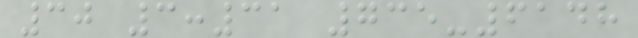30 3:31 735-6148
